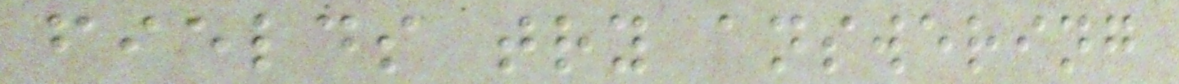fields try answering
